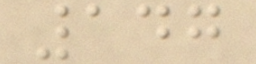147
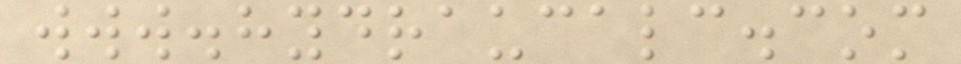www.hydraucalc.com
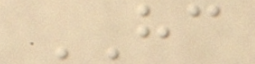HC
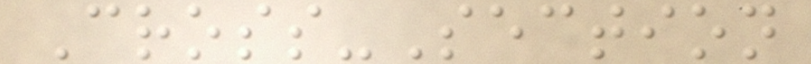Cross-Section
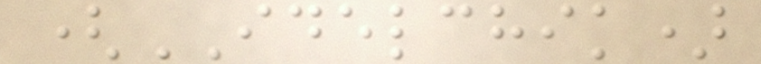(IDELCHIK)
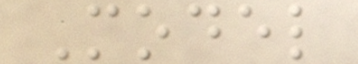Model
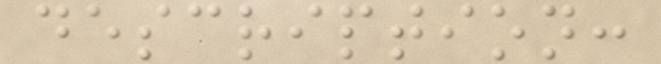description:
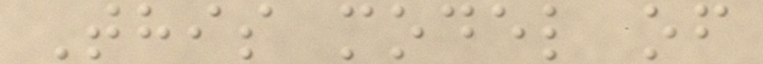This model of
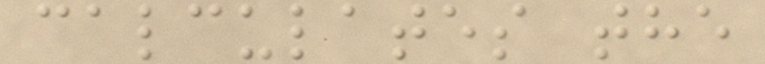calculates the
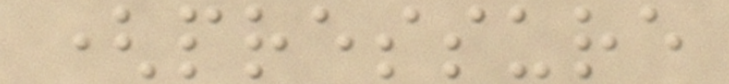(pressure
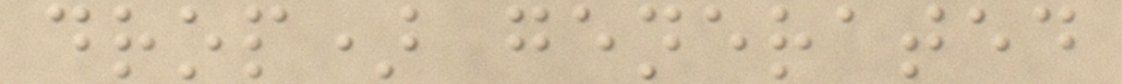drop) generated
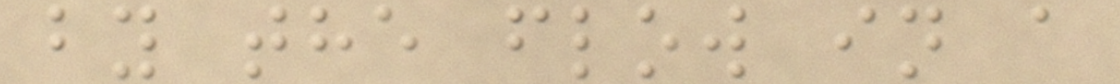by the flow in a
